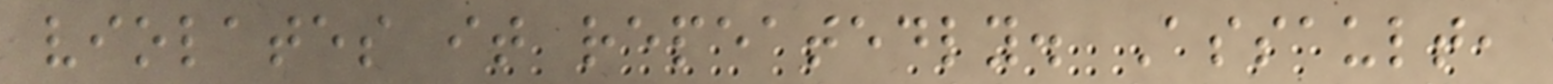violates it repeatedly. Assault,
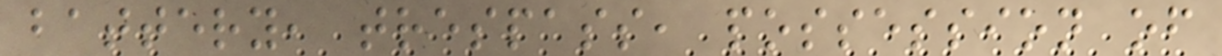battery, trespass, possession of
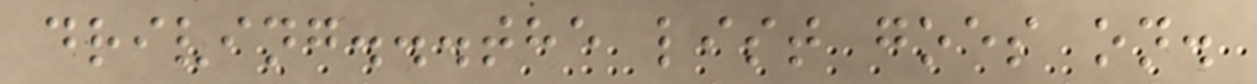driving...the list goes on.
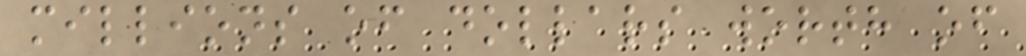millions of dollars worth of
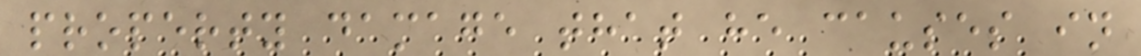property damage that he causes in
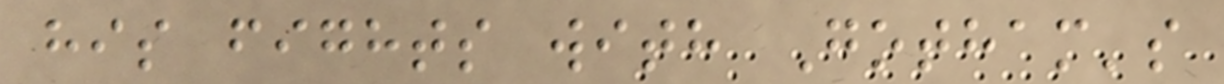his fights with Gotham's
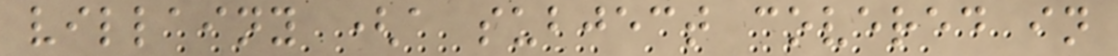villainy (a subject covered in
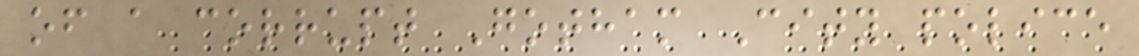of a corrupt Gotham City police
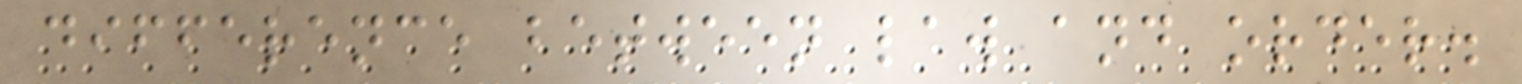difference between law and order.
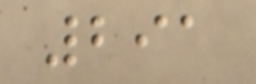291
